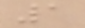1
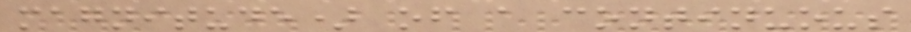magnitude) of a continuous
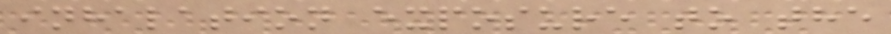inhalation exposure to the
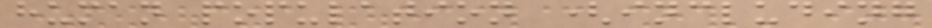human population (including
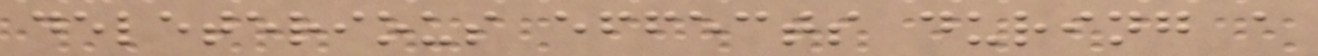deleterious effects during a
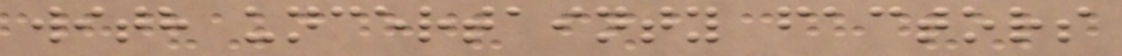with uncertainty factors
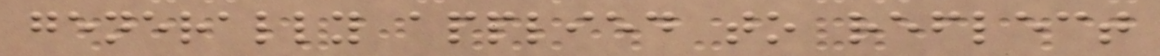generally applied to reflect
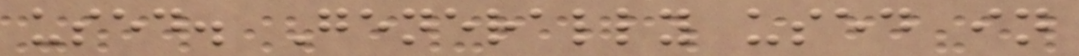used. Generally used in
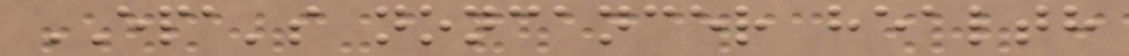EPA's noncancer health
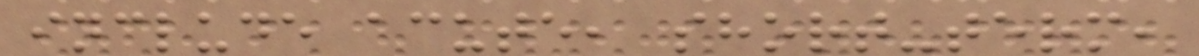include acute, short-term,
